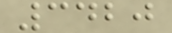3420
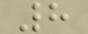8
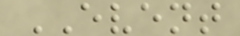EVENT
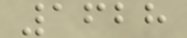1628
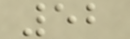52
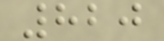820
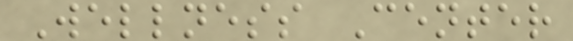Wellness Center
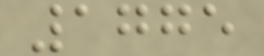1775
